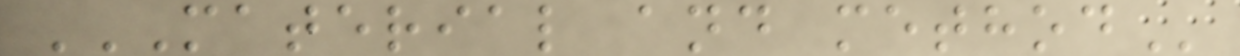MATERIAL AND METHOD
